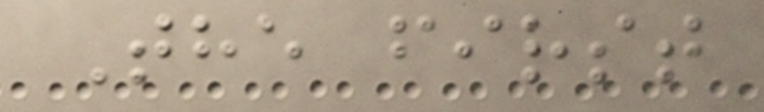The first
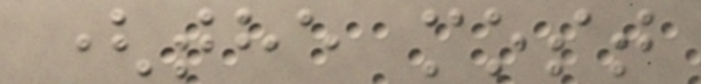(the most
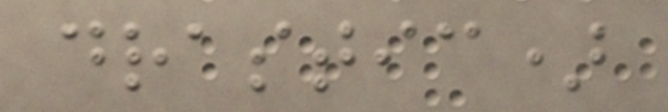drastic)
